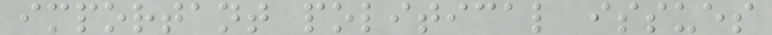important political issues
